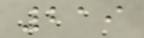219
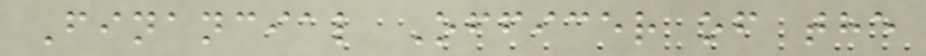Financial Officer of the
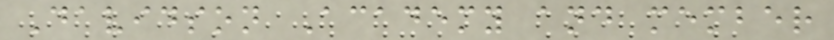Davidson Academy and member
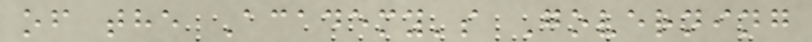of the Academy's Governing
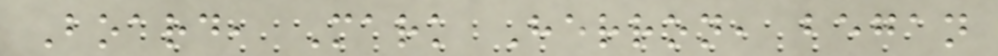Board, Mark Herron, began
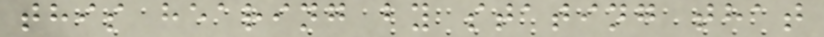this hearing by stating that
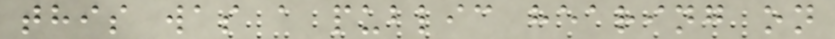this was a public hearing on
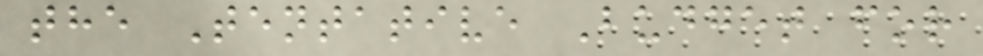the Tentative Budget for
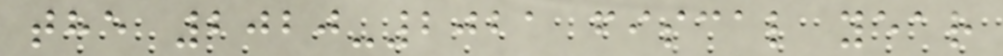the 2020-2021 fiscal year
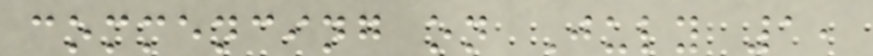commencing on July 1,
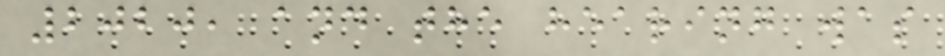2020, and the hearing was
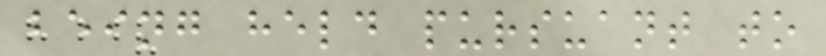being held pursuant to
